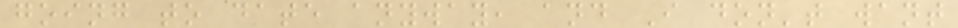going to date anyway, and I don't want
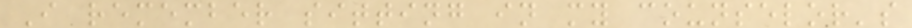I remember sitting in my counselor's
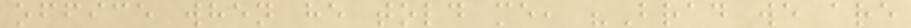office when he told me, "Brad we are
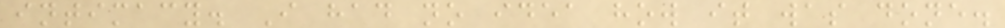intimacy. I had no idea how it was done.
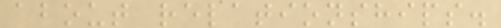about relationships.
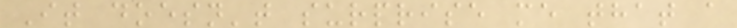It doesn't surprise me that a
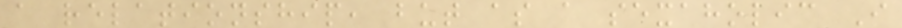a relationship, but as a sexaholic I
